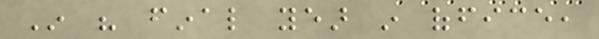In his final year in office,
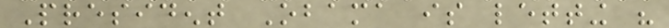President Obama is letting his
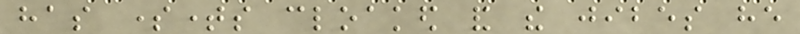has sometimes cloaked and the jibes he
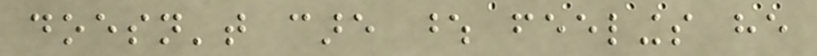doesn't care whose feelings he
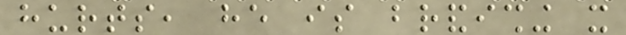hurts, he is brandishing it
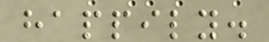happily.
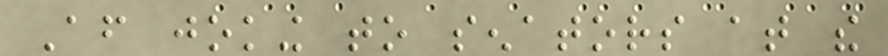After joking to senators at the
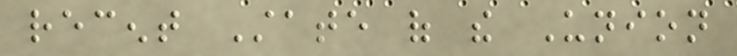recent State of the Union
